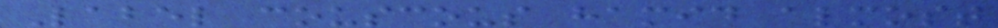Label couscous hamid almost
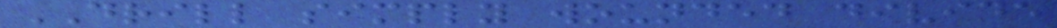DRILL simply wounded divide
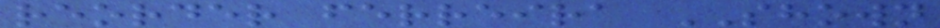reorder ferreira SHOWN
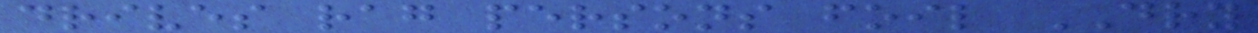drives rag persons foil DRY
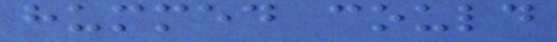hummed could
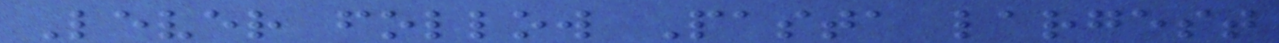Lever follow Pasta largest
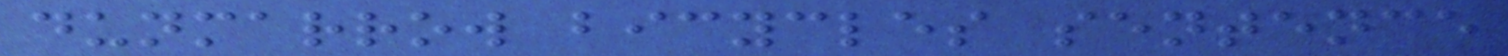dunmarrow bicycles sentence
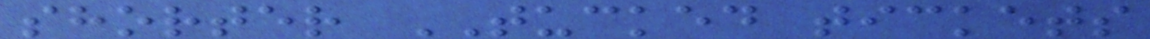shorter TUCKED tickets
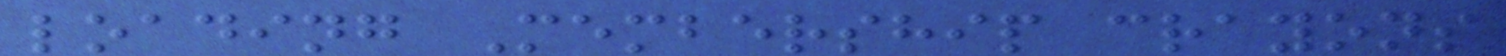loading Membership crayons
